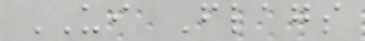UI Flags
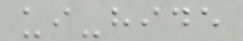ui-hide
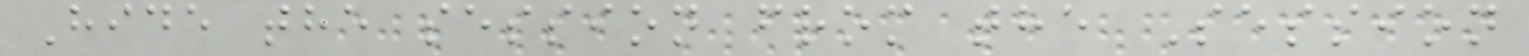Hide the session from the Session
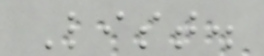List.
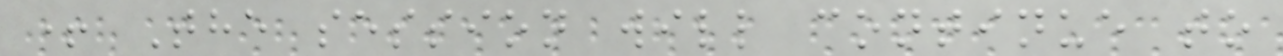+ The session will continue to
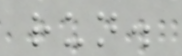run.
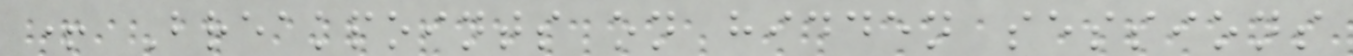+ Breakpoints on hidden sessions
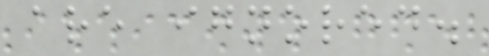are ignored.
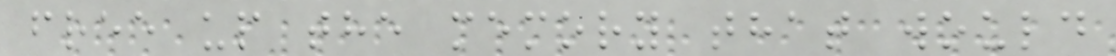free up the memory that would
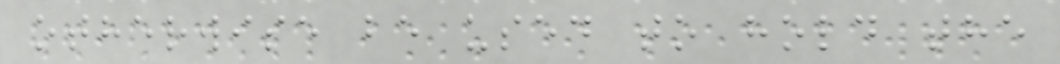otherwise be used to hold the
